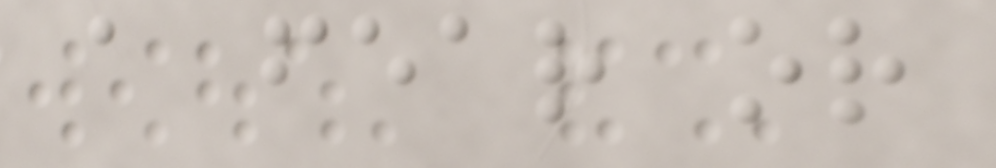a fear or
